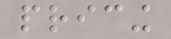pricing
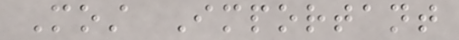Most Important
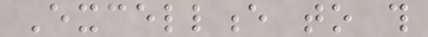Excellence to this
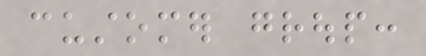customer group:
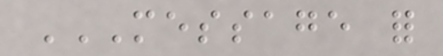MESSAGE FOR
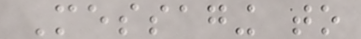Messaging to
